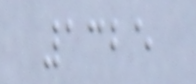1325
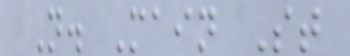N. Main St
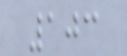103
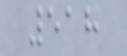518
